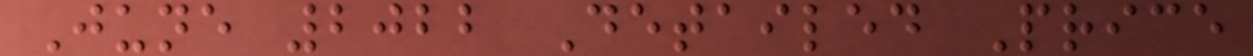June 2022 Detailed Price
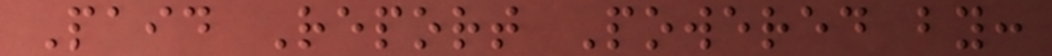Paid Report Powered by:
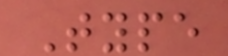Type
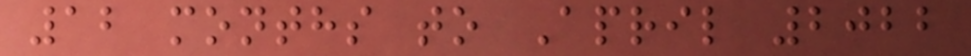12 months to April 2022
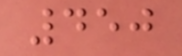450
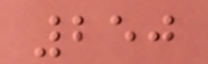250
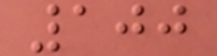100
